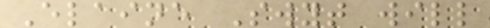Elaine Swyt will
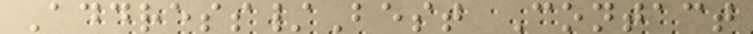Address/Best Contact
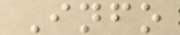Info
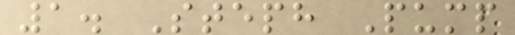1. Steph Pump
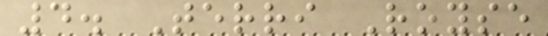4. Terri Royse
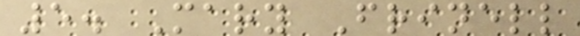5. Mary Frinell
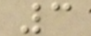3
